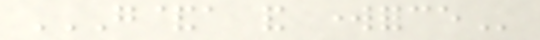G&A AND WORKFORCE
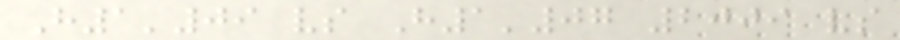H1'09 vs H1'07 2009 vs
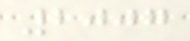2007
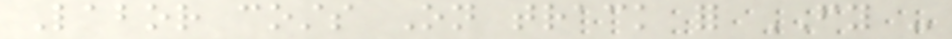Labor costs On track for FY -
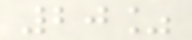20%
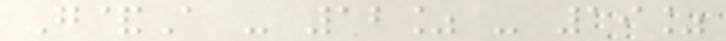G&A - 12% - 19%
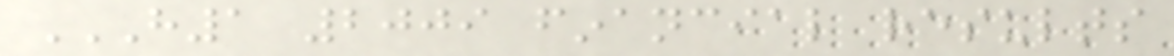H1 2009 FINANCIAL RESULTS
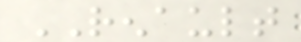RENAULT
